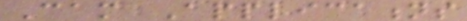Cam Applications
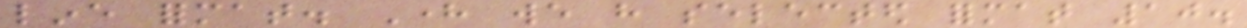line format. Here we have selected format 10.
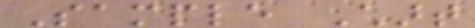Sample Chart
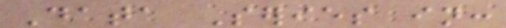Data Series in:
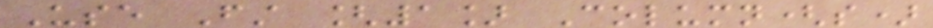Use First [1] Column(s)
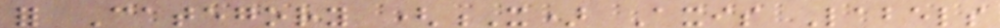for Category (X) Axis Labels
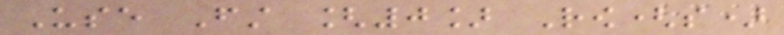Use First [0] Row(s)
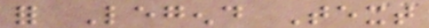for Legend Text
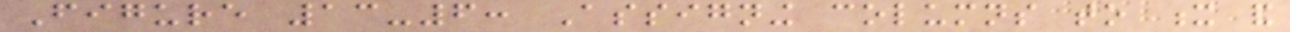Figure 13-6: Assigning columns to x and
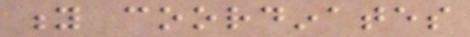y coordinates
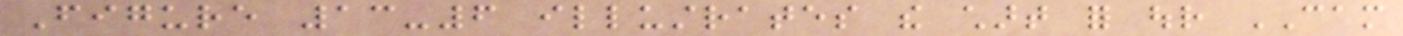Figure 13-6 illustrates the chart for our CAM
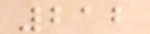212
